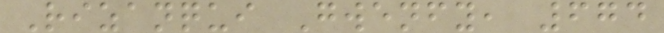Rizanqui Gwenfy, 674
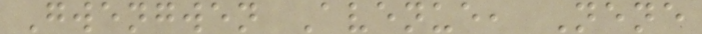Gwengwen Avenue, Nene
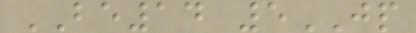BE14 5JP
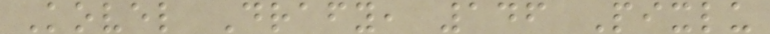Kovel Drafy, 146 Pixlu
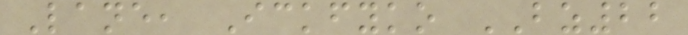Lane, Ickfyko BZ22
